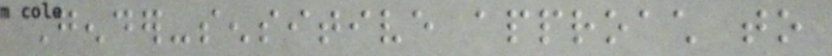Gender-sensitive approach to
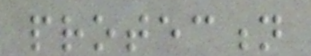protection
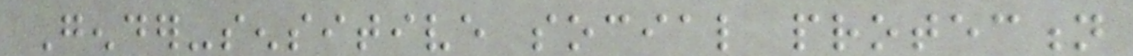Gender-sensitive social protection
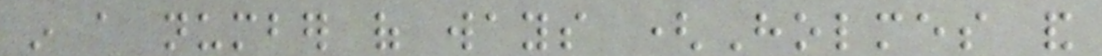in a number of ways (Holmes and
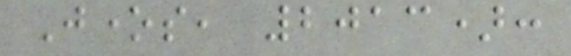Jones, 2013):
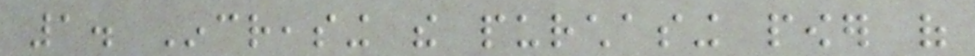1. Increasing the purchasing power of
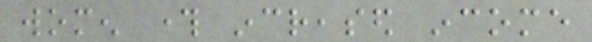women through increased income
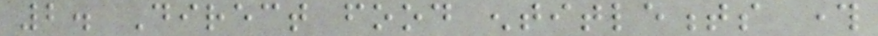2. Direct food entitlements through
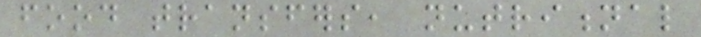food transfers, nutritional
